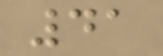41
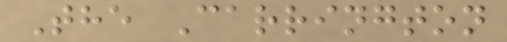The Carrington
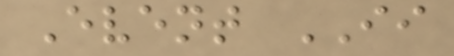Event II
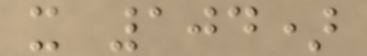x 104)
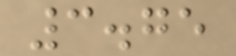3.75
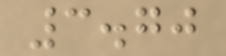3.70
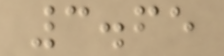3.65
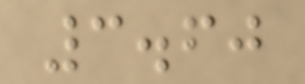3.60
